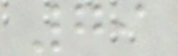79
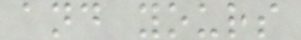and yours
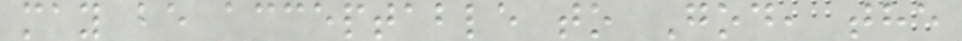may be acceptable to God, the
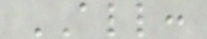ALL:
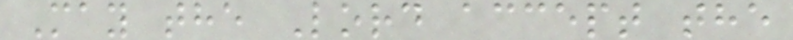May the Lord accept the
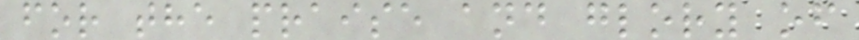for the praise and glory of
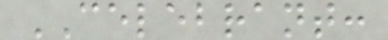CELEBRANT:
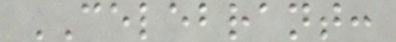CELEBRANT:
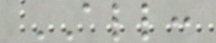ALL:
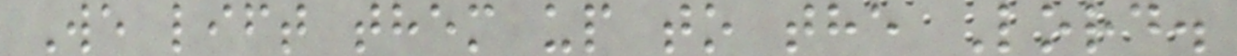We lift them up to the Lord.
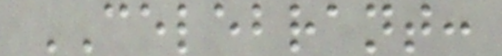CELEBRANT:
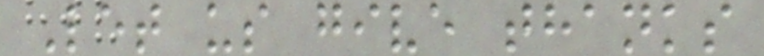Let us give thanks
